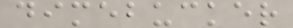dimebucker
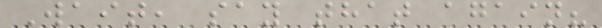Wait, say that again?
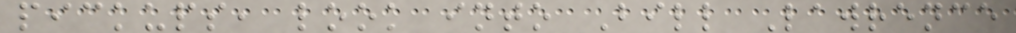pickups, look into Bill Lawrence
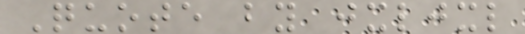Quote by jxljxl
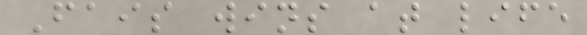Fais wins at life
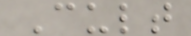Cult
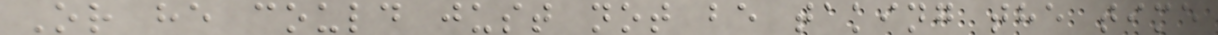Or he could just not be taking the time
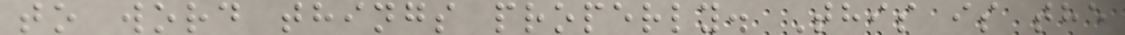to word things properly. This is the
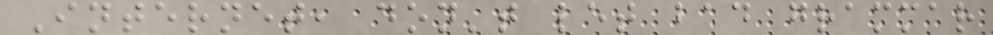Internet, don't let bad grammar
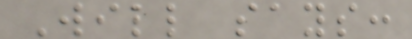Will says:
